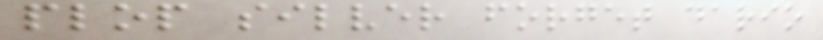plop silver forget dario
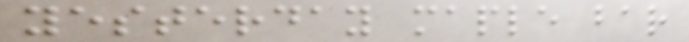yesterday maple bar
